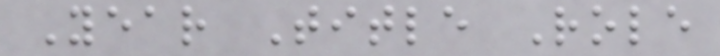Year Title Role
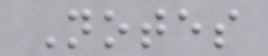Notes
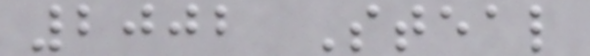2002 Steal
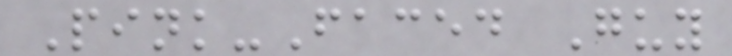Pink-Faced Guy
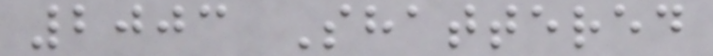2003 Shattered
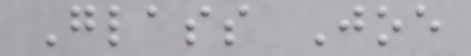Glass Joe
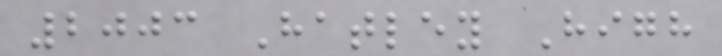2003 Hatley High
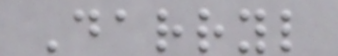Darryl
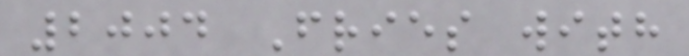2004 Fries with
